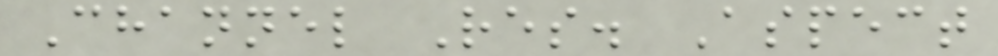Channel Res. Aspect
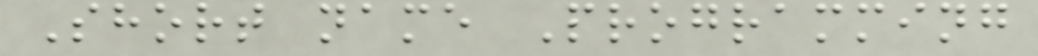Short name Programming
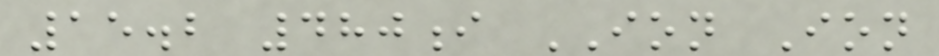15.2 480i ION Ion
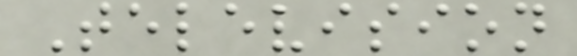Television
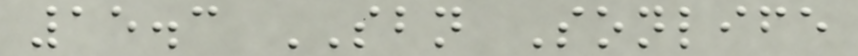15.3 SBN Sonlife
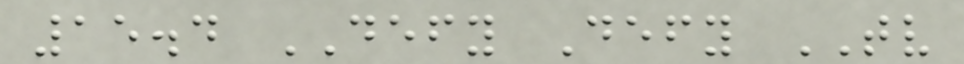15.4 DEFY Defy TV
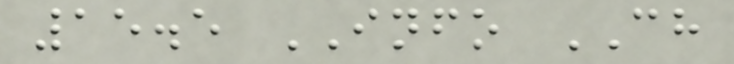15.5 INFO CH
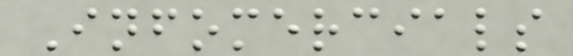Infomercials
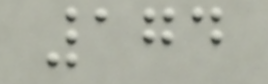174
